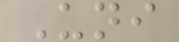Uni
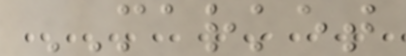MARKET
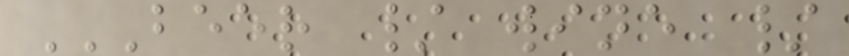BEER / WINE /
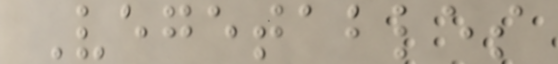Vegetables
